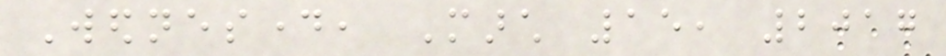Wednesday, March 15, 2017
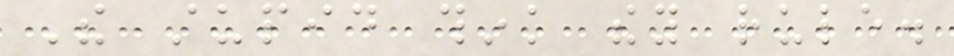The stupid think they rule.
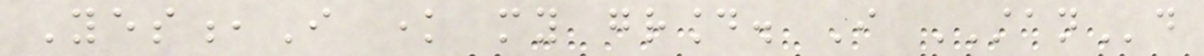Yes,I know my ground. I STANd
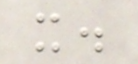it.
